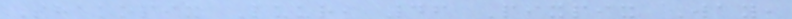Shakopix Luur, 46 Pixpix Way,
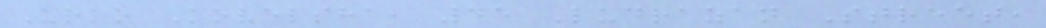Urko Kovelsha, 45 Ludrazan Street,
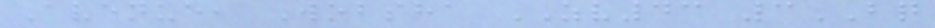Avenue, Wobsha ZV43 3BQ
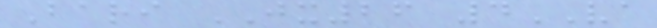Bari JX26 4VA
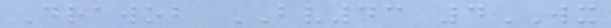Drawob BV43 4WX
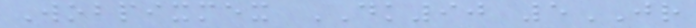Wobpixmex DK90 5JR
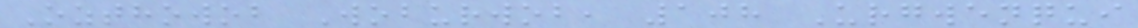Ozthowob Woburwob, 108 Urgwenqui
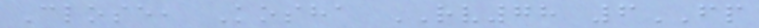Close, Kosha RV78 6FP
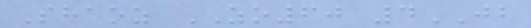Shaoz ZO60 4JB
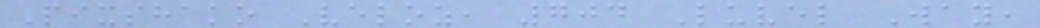Pixshako Veloz, 704 Luvel Way,
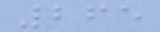265
